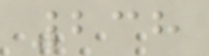238
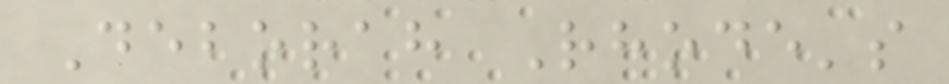Deborah Rhode's
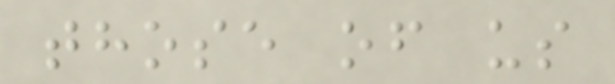those of us
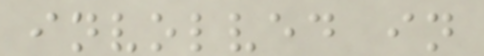involved in
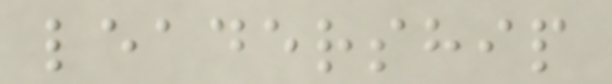leadership
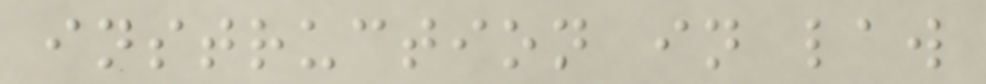instruction in law
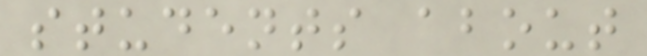students about
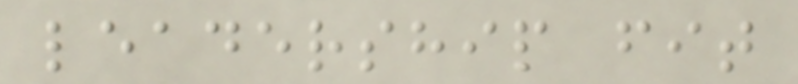leadership fit
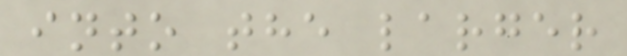into the larger
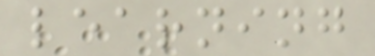learning
